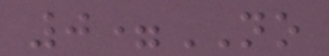0=NO
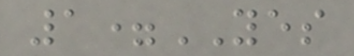1=YES
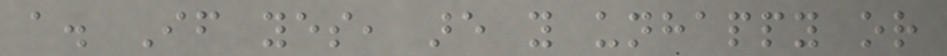a. If yes, are you unhappy or
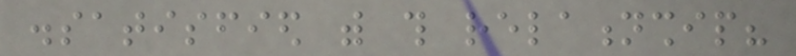dissatisfied with this relationship?
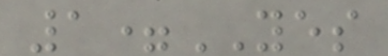1=YES
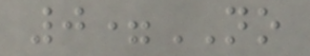0=NO
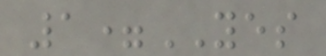1=YES
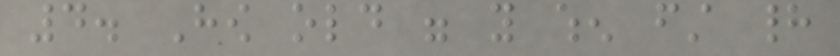4. How old were you when first had
